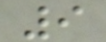9
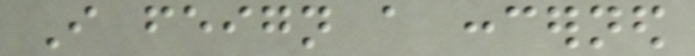I feign a concerned
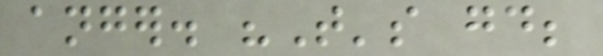anger. "That's good;
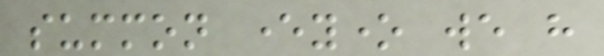summon everyone we have
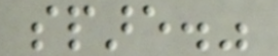spare."
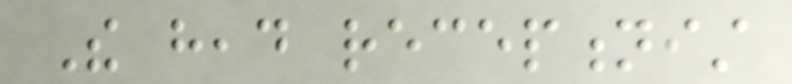The head receptionist
